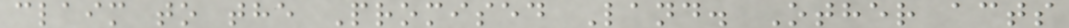claim to the Promised Land. Other acts
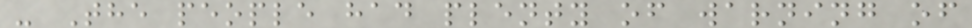- The people had plenty of warning of
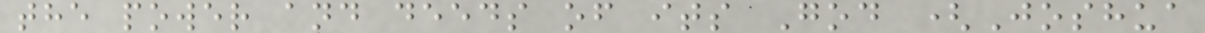the power and deeds of its God (Joshua
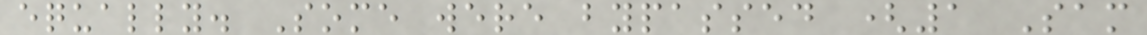equally. Some were bypassed (1 Sam
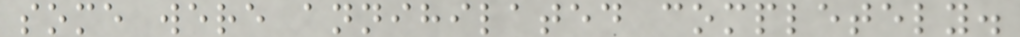some were annihilated completely.
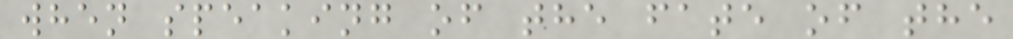when speaking of the fate of the
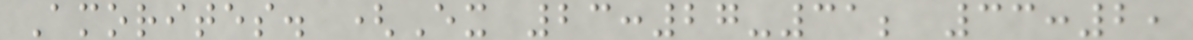Amorites. (Ex 23:27-31; 33:2,
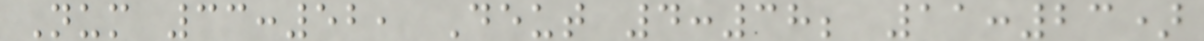Num 33:52, Deut 4:38; 11:23)
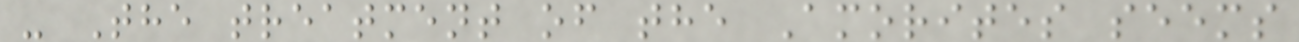- The treatment of the Amorites seems
